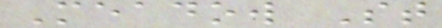Meadow St
